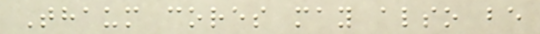Thaum cores may also be
